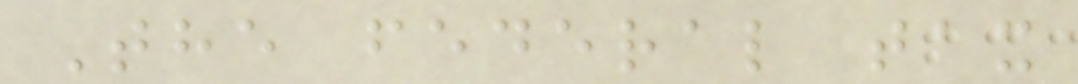The federal tax
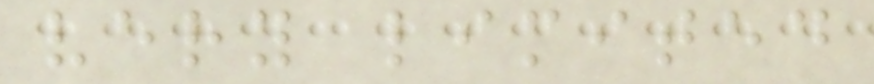very limited
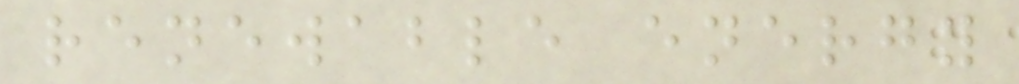renewable energy
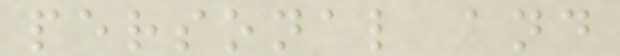personal and
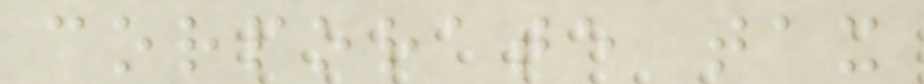corporate tax
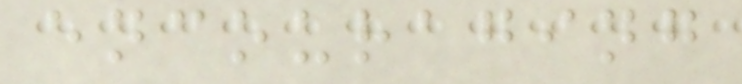encouraging
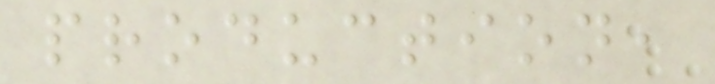production,
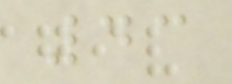43
